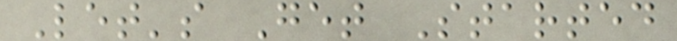Let's Get Started
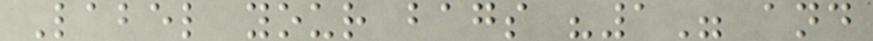Label your bags "1" and
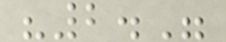"2."
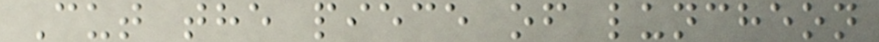Cut the piece of luncheon
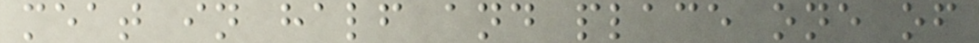meat in half and place one of
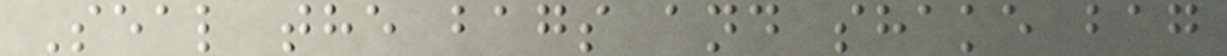Seal the bags and shake bag
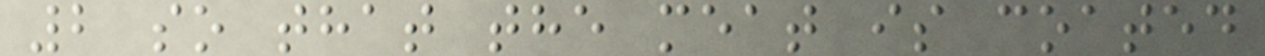2 so that the meat is coated
